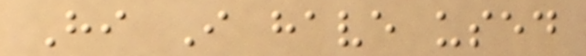Hi I have used
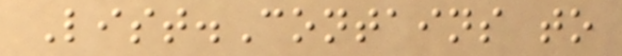List.Contains to
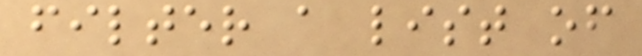filter a list of
